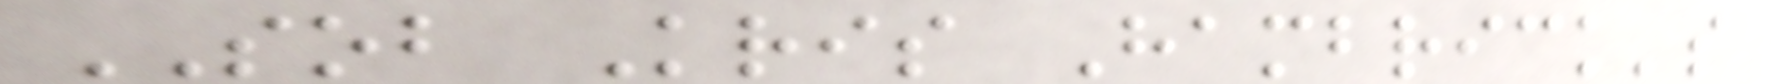SOB Kris Hambrick's
